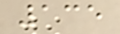135
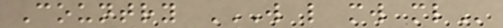Country W L MW ML
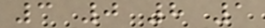3 0 8 1
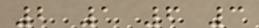2 1 6 3
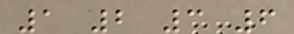1 2 3 6
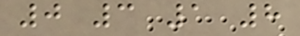0 3 1 8
